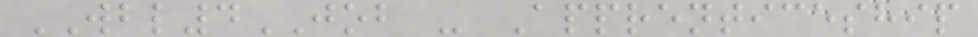WBL4JOB - Apprenticeship
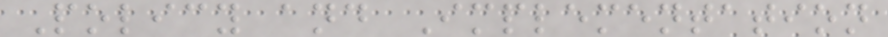Policy and Implementation
